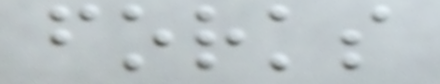forks
